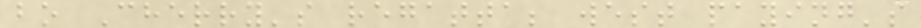bo Cherry's regatta; west paying's
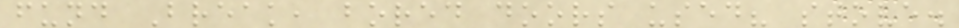fund Break, bored doors used? stove.
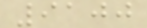9100
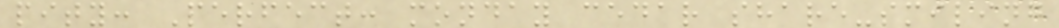pity: Perfect: monday cedar share-smiling
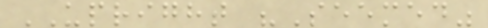UPRIGHT "Seemed"
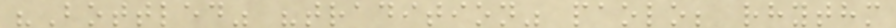"Bottled" "tradition" paolo; rhythm
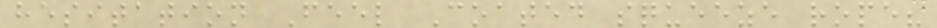hesitation Feel Coated squeeze rope?
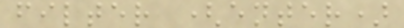filter (enter)
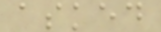asked
